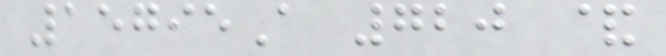15795A 720 &
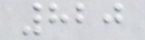820
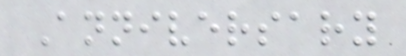Anniversary
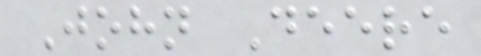John Deere
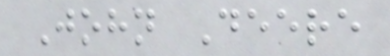John Deere
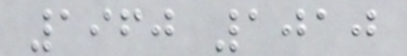1960 1010
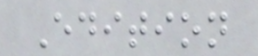Edition
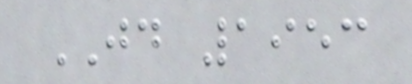JD 1953
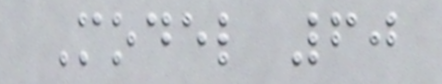Model 60
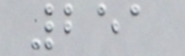251
